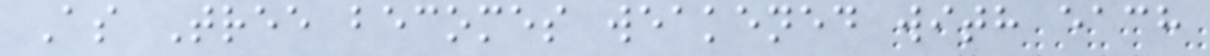As Tree becomes weakened with each
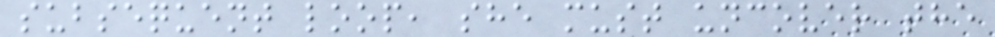subsequent loop, she must uncover the
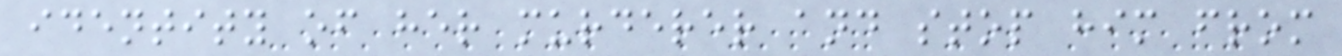identity of her murderer and stop him from
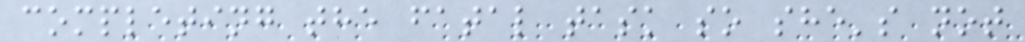completing the fatal task so she's not
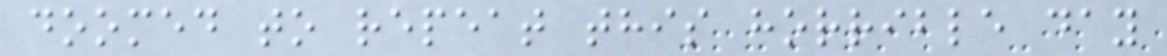doomed to repeat this horrible day
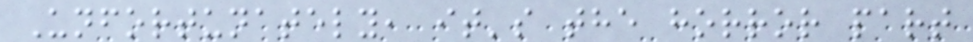Unfortunately, it's the horror part
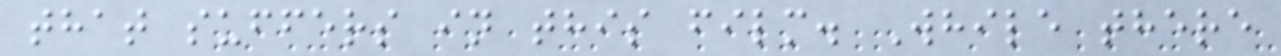that suffers in this film. While there
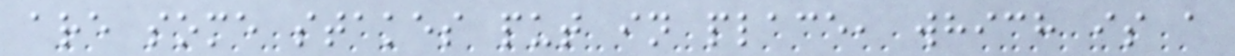are some stakes put in place, which is a
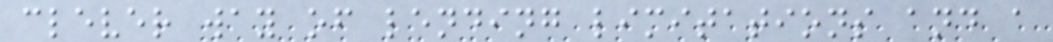clever way of lending limitations and a
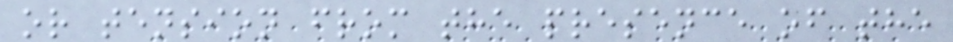or tension from the presence of the
